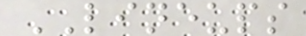LINEUPS
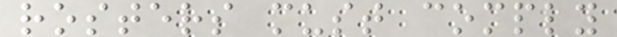rosters must comply
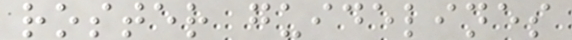roster guidelines
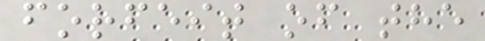forfeit of the
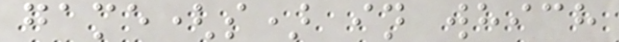game(s) in which
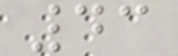43
